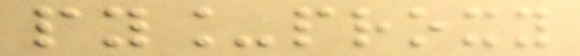py_proxy
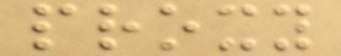proxy
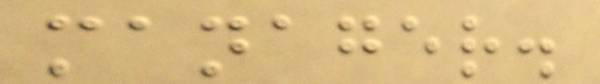manager.
